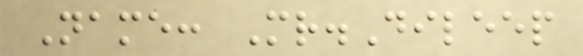Name: Mr.Dileep
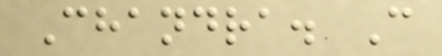Chandra. C
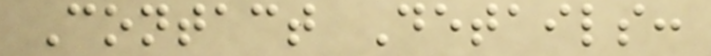Contact Details:
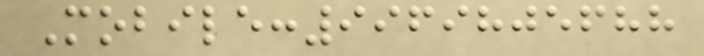Mobile:9969805688
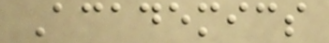Academics
